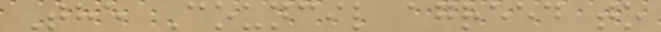The Council agreed to
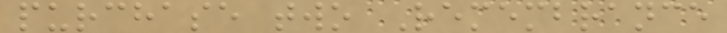purchase two Remembrance
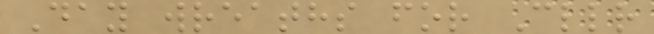Day wreaths for Cllr
